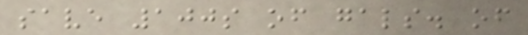save 100s of gals. of
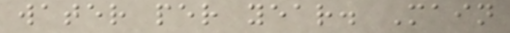water per year. Main
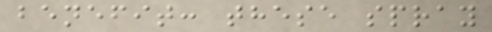benefit: these spray
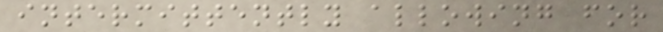intermittently allowing for
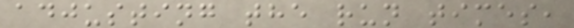adjusting the run times,
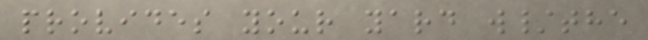provides your yard w/the
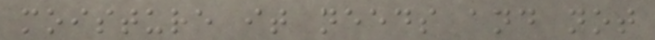moisture it needs and not
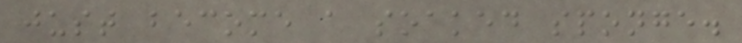just become a soaked sponge.
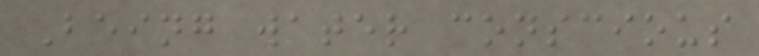Being water conscious
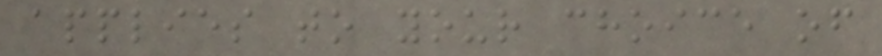applies to your choice of
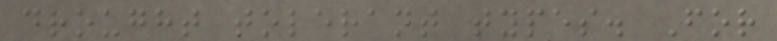drought tolerant types. For
